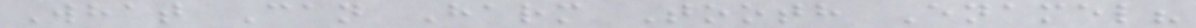What Can Harm Tooth Enamel?
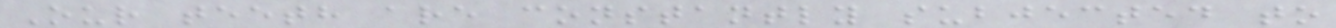Our teeth are constantly subjected to
